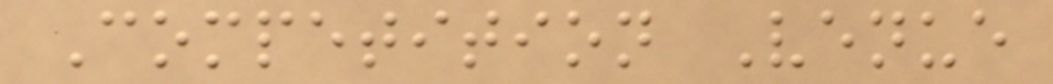Competition Venue
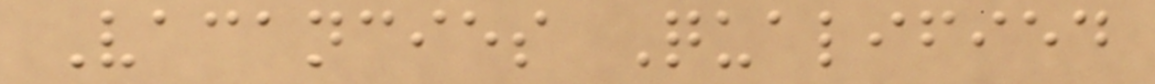Vacancies Qualified
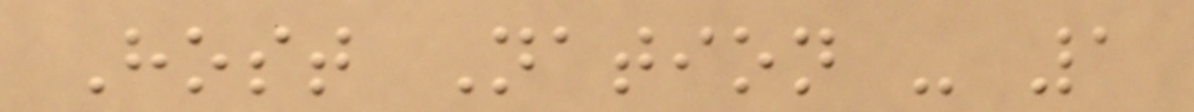Host Nation - 1
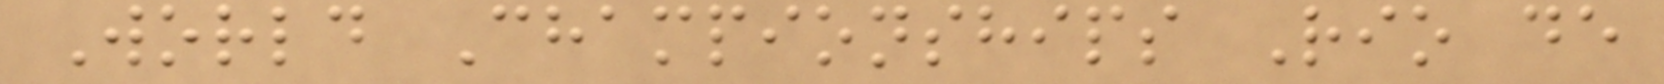World Championships Rio de
